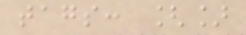tags: []
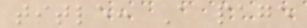title: A page
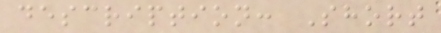description: Short
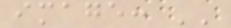image: ''
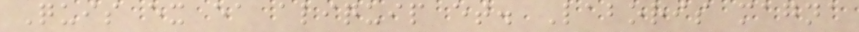Quis ex ea aliquip et. Laboris magna
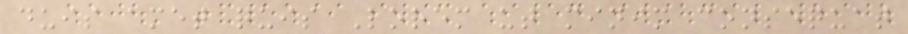duis amet quis Lorem ut minim consequat
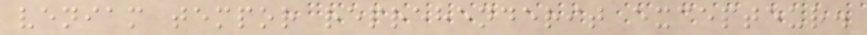veniam tempor reprehenderit excepteur.
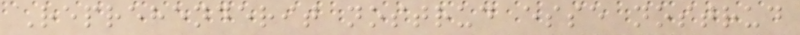Reprehenderit nostrud esse nostrud
